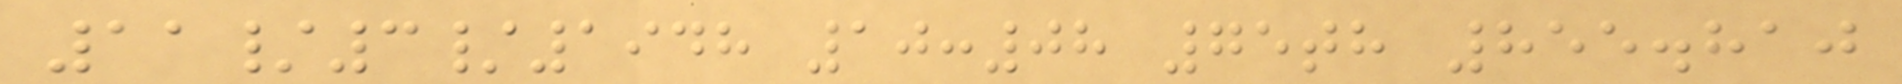11/3/1948 10:08 75th 855.810
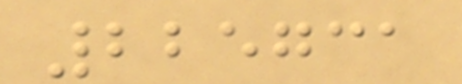225731
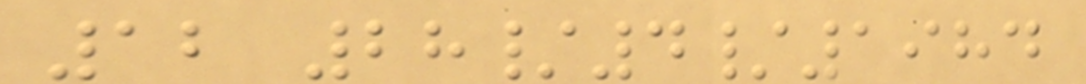12 28/4/1984
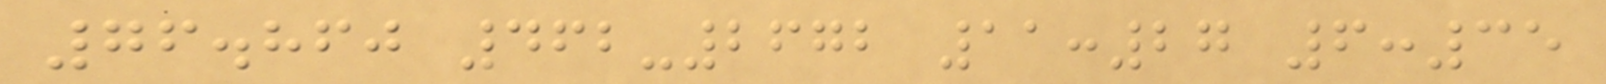76.860 462-2672 11:27 6:35
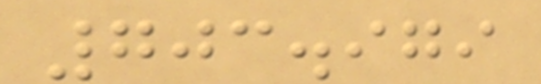703.979
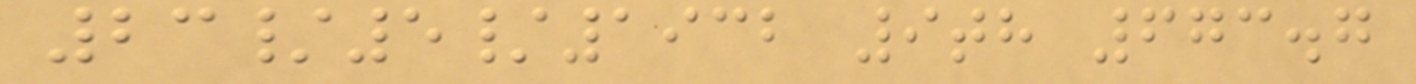23/5/1932 9th 673.7
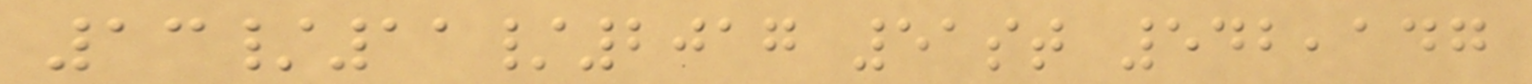13/11/2017 51st 542,147
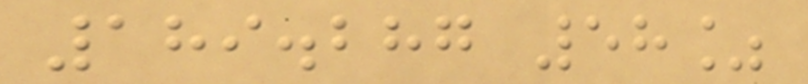189.287 58%
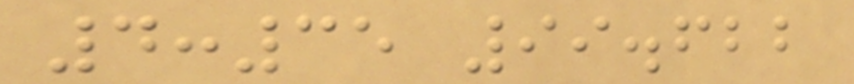4:35 99.622
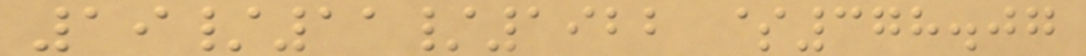19/11/1922 $378.07
